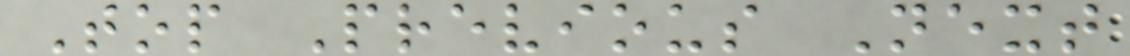Top Previous Next
